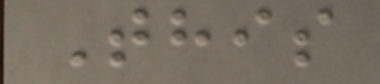This
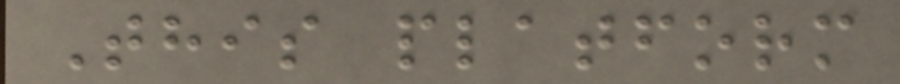This platform
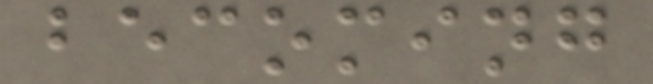becoming
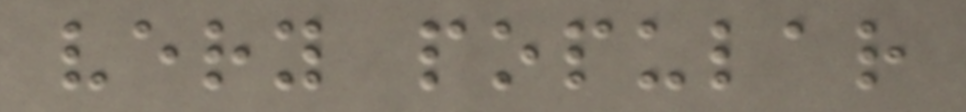very popular
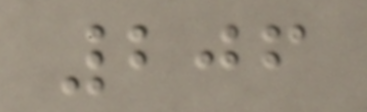206
